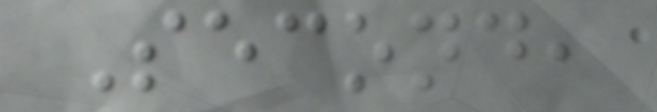Second,
